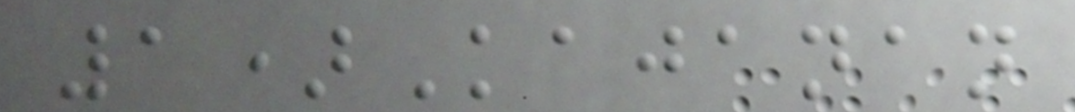1)Kajanan
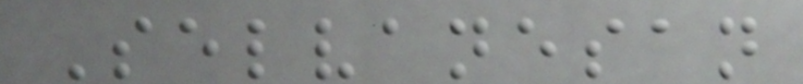Selvanesan
